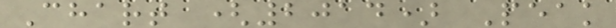Chart (2014) Peak
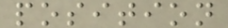position
